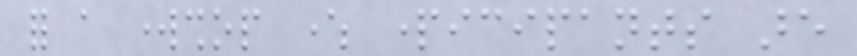for a workshop where participants are
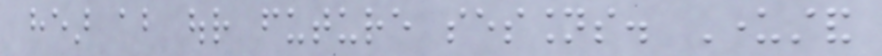hear about our future sessions. Understand
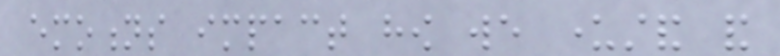emotions impact how we understand and
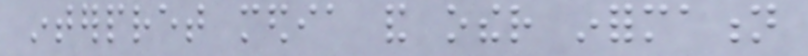interpret media and other information
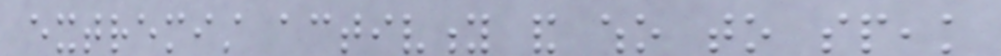extremist activity and who to speak
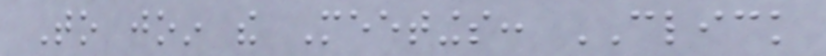To join the Meetings: CLICK
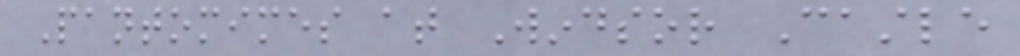Pantomimes at Windsor Castle
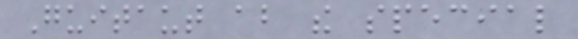Guitaut about the special
